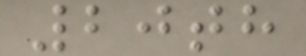20th
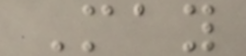May
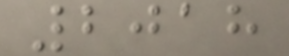2018
